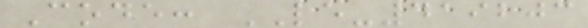Code: LE-419203
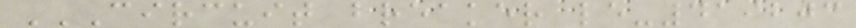CIRCUIT BREAKER LE-419203
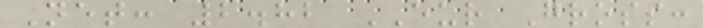Net: 2.82 EUR Gross:
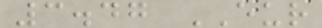3.47 EUR
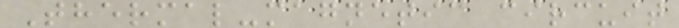Thermal-magnetic circuit
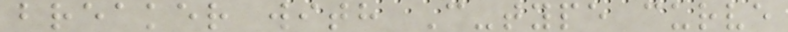breaker with C-type curve
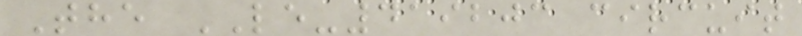The LE-419203 circuit
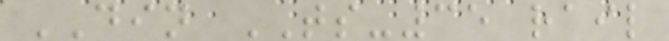DIN TS-35 rail
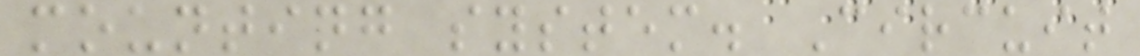mounting system. Circuit
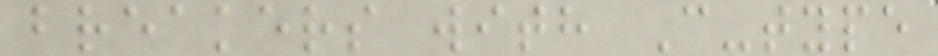breakers with C-type
